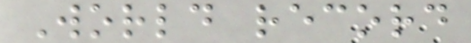World record
